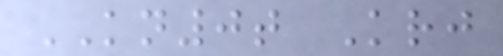KN0t Krj
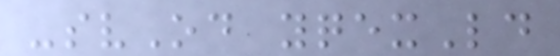-svOd yqexLd
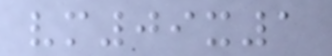vm09x1
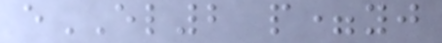eEL2 p=yj
